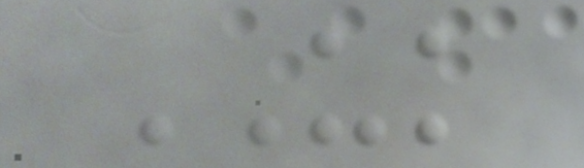UK
